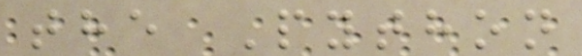the Python
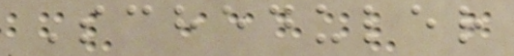Scheduler
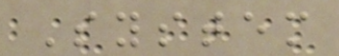System
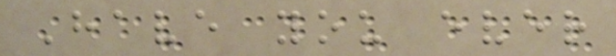Have you ever
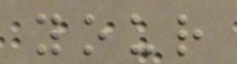your
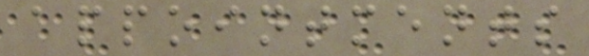appointments
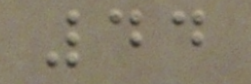44
